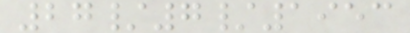27/7/1953
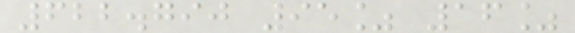622.790 95% 16%
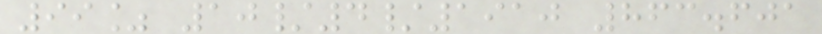99% 10/4/1910 863.601
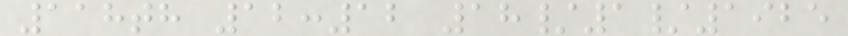118th 12:12 18/1/1925
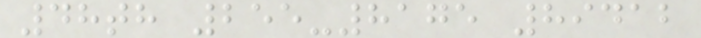48th 255-8175 89412
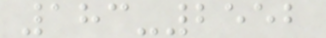183-2552
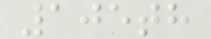105th
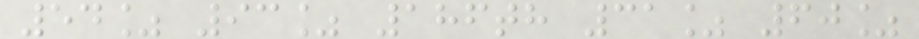54% 93% 186th 31% 60%
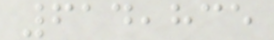614,835
